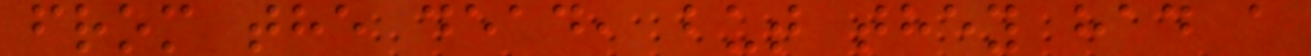from the dead, but they had a
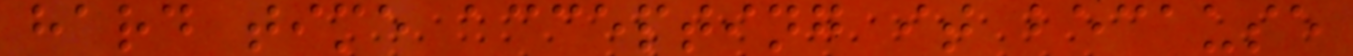hard time accepting it because
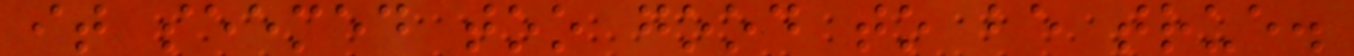it seemed too good to be true.
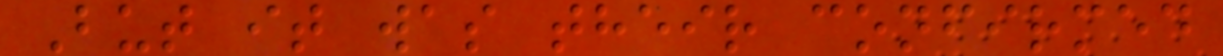But it was their confirmed
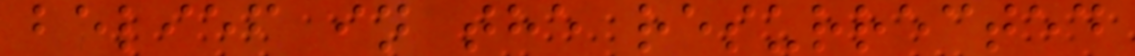belief in the resurrected
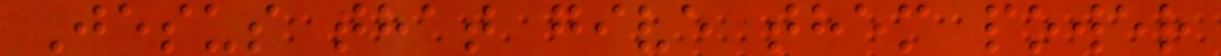Jesus that give them power
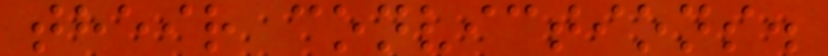their convictions.
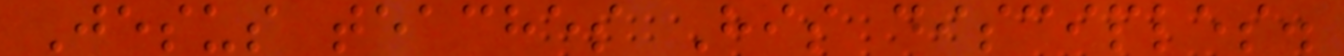Jesus teaches His disciples.
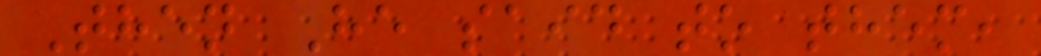Then He said to them,
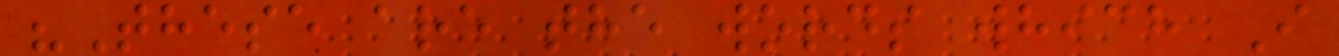"These are the words which I
